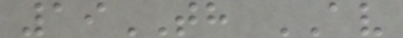19TH AV
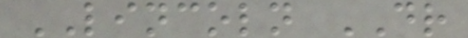LINCOLN DR
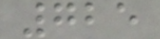725
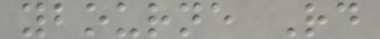ybourne Rd
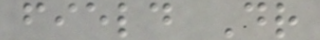field Dr
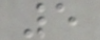5
